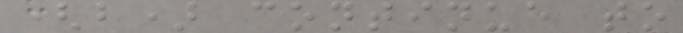(b) continue to
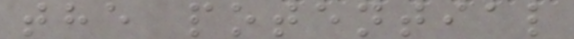the potential
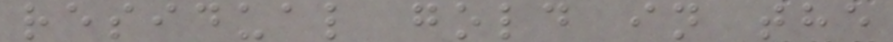residual gold in the
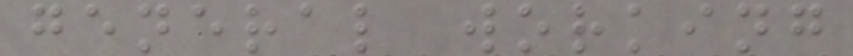general working
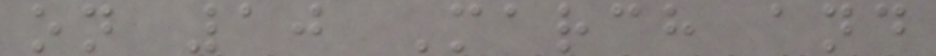on 10 March and
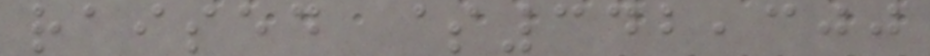raised $342,300
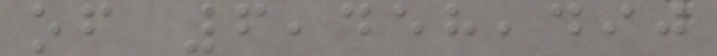of 6,458,490
